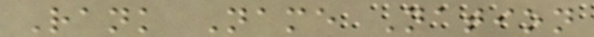Rank Name Nation
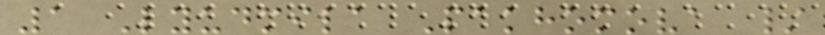1 Lyudmila Pakhomova /
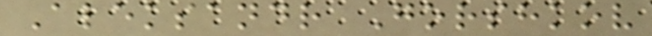Aleksandr Gorshkov
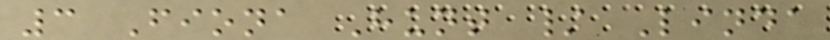3 Fiona Hunt / Linda
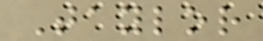Taylor
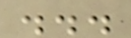...
